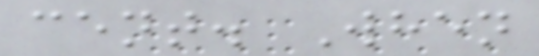cent. When
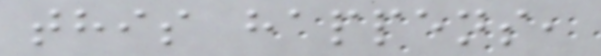this happens,
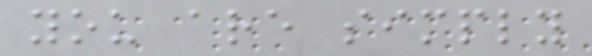you are simply
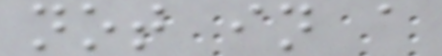not in a
